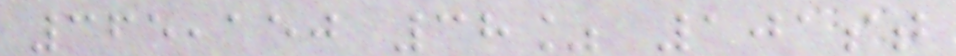365,150 38% 101st
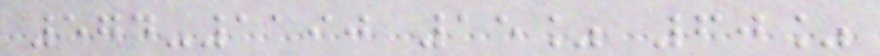574-1190 15% 60%
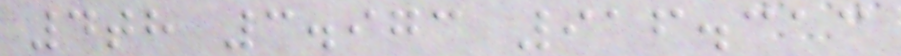4th 3.973 916.313
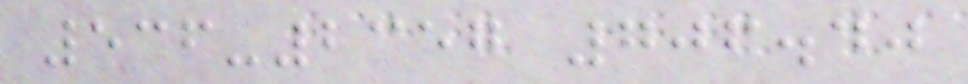536-2357 706.40
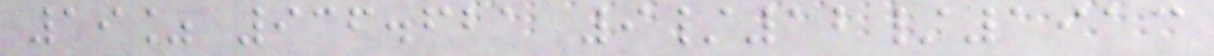19% 936.621 9/12/1913
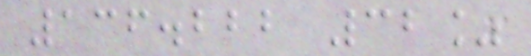136.222 32%
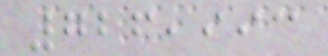726,993
